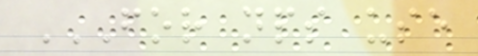FOR NPS USE
